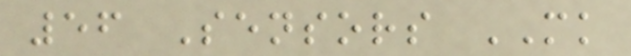56 Sensors MK
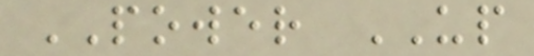POWER UP
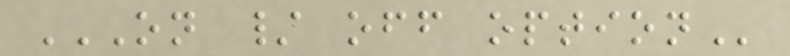ON / OFF OPTION
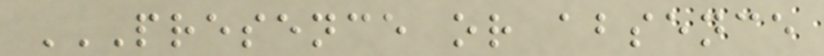PRESENCE OR ABSENCE
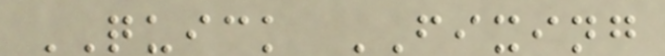QUICK FIXING
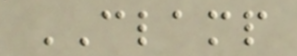CLAMP
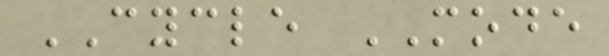CYCLE MODE
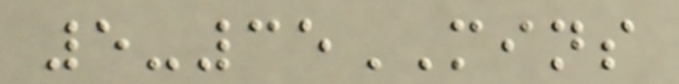5-35MINS
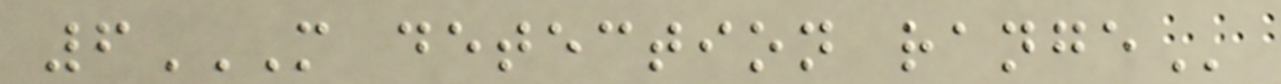6M DETECTION RANGE
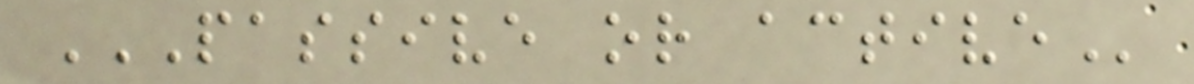PASSIVE OR ACTIVE
